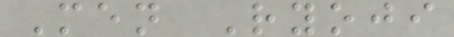Men Ryoji
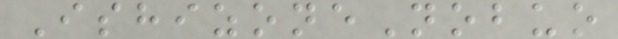IshizoneNobuo
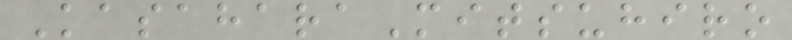KasaharaMitsuhiro
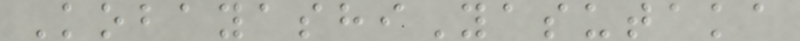KobayashiYasutaka
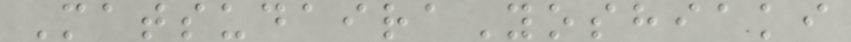MatsudairaYoshiaki
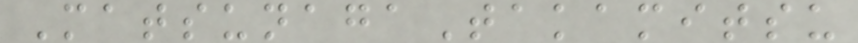MatsunagaTakamitsu
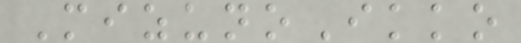MizunoIkko
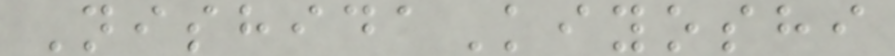NishidaKiyoshi
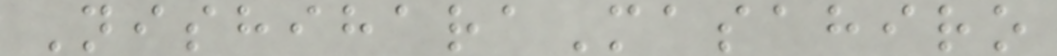NishiharaMasahiro
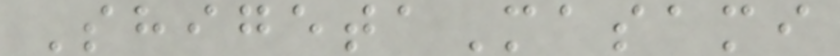ShigetaMasami
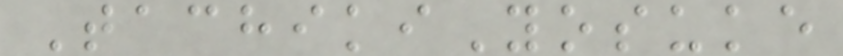TachikiYosuke
